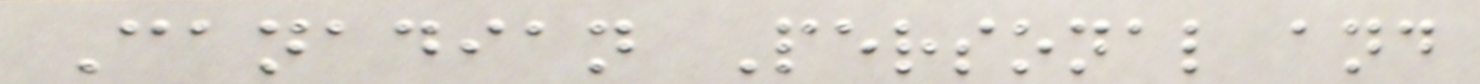Canadian Personal and
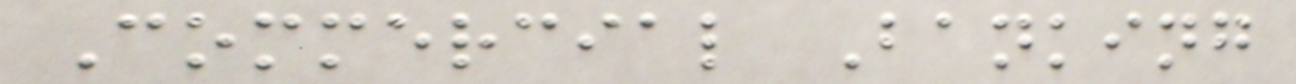Commercial Banking
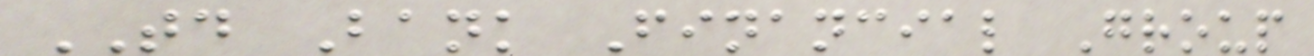TD Bank Financial Group
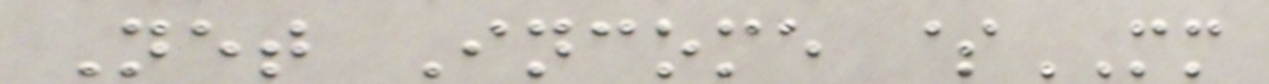Net Income $MM
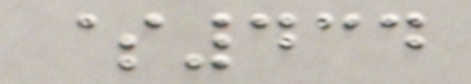$434
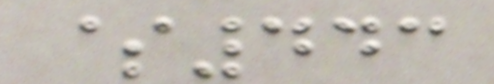$443
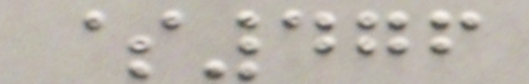$476
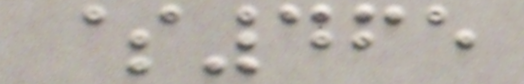$465
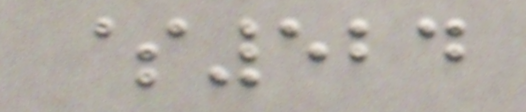$524
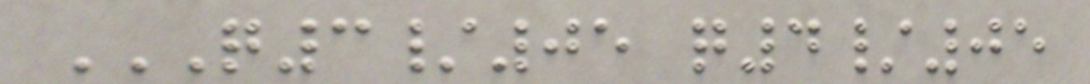Q3/05 Q4/05
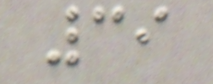39
